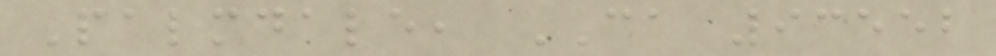Palmdale, CA 93552
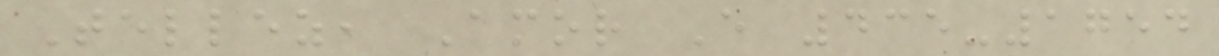Tellez, Amor E 435-1754
